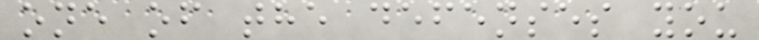one of the defenses you
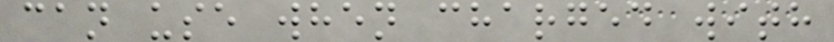can use when charged with
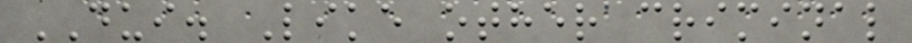DUI. Like other criminal
